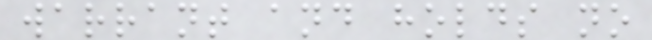warrant and holds no
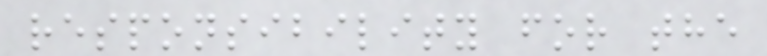responsibility for the
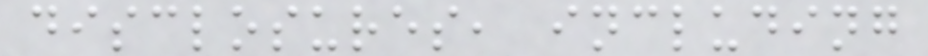disclosures, including
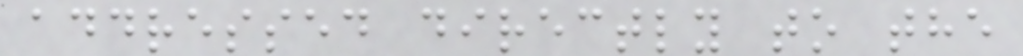addressed directly to the
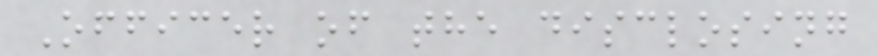Officer of the disclosing
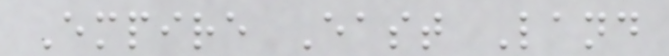Empire East Land
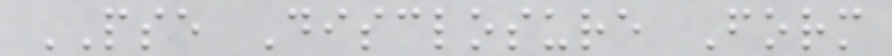PSE Disclosure Form
